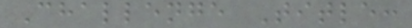Challenge Title:
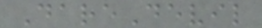DareDevil
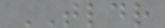TLDR
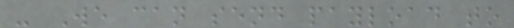- We can send payload to
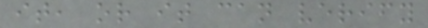it, or it can verify
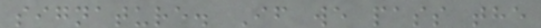signature. If we pass the
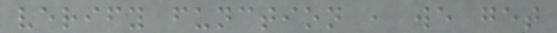verify function , we get
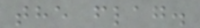the flag.
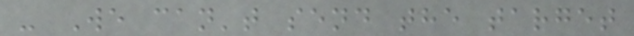- We can't send the target
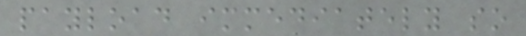payload immediately so
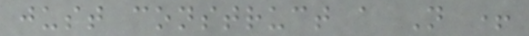just construct a N +
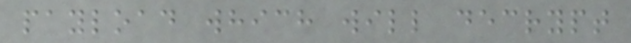payload which will decrypt
